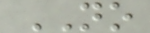NO
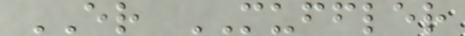ER MUFFLER
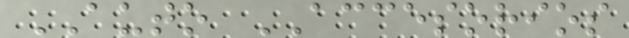AUTO ACCESORIOS
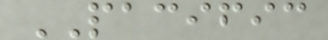PACIFIC
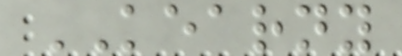KEARNY
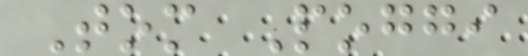Tom Poggi
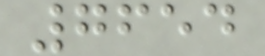7654
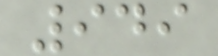949
